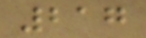217
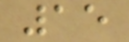15
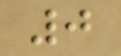0
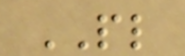PL
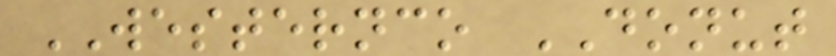WESTERNCO DONUT
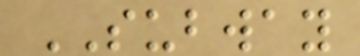SUBWAY
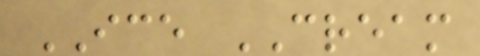ICE CREAM
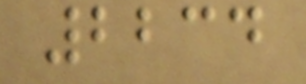2234
